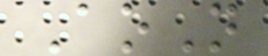AoN
